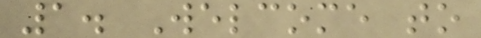1. Welcome to
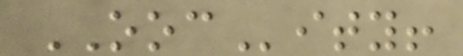OOCity!
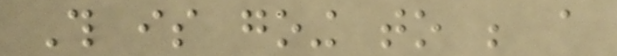This is going to be a
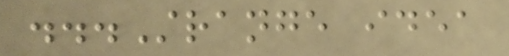...Strange idea
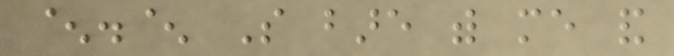^.^ So bare with me and
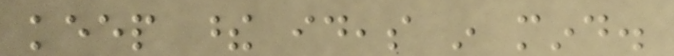keep these ideas in mind.
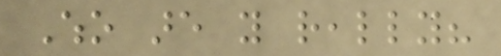Who are you really?
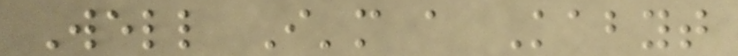Well I'm a Kabyt
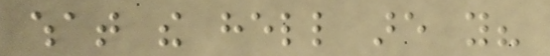what the hell are you?
